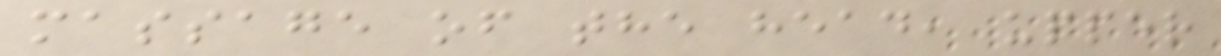massage of the head, upper
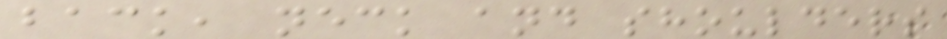back, neck and shoulders
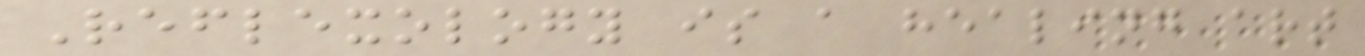Reflexology is a healing art
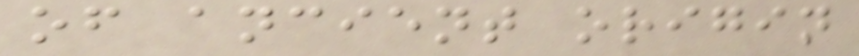of ancient origin
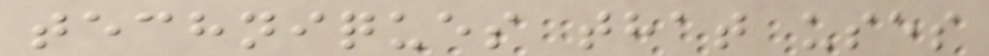techniques that uses
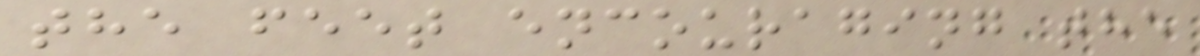the feet encouraging the
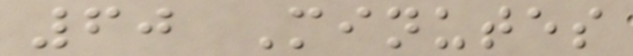60 Minutes
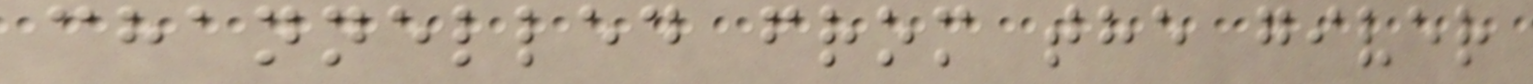channelled from the giver
